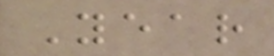Year
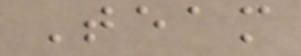Team
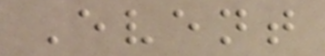Event
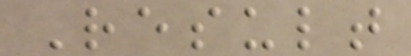Result
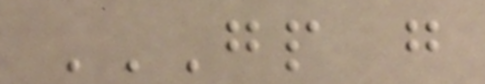GP G
